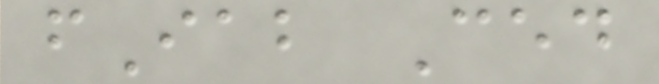fIab Ced
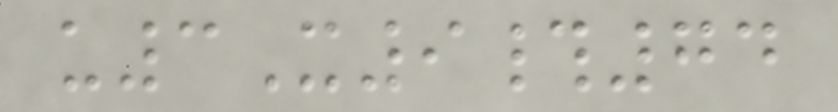u3X9#74
